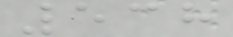538
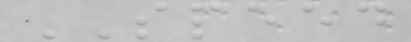SPEED
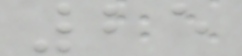25
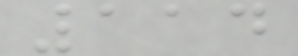114
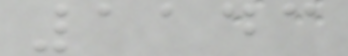1143
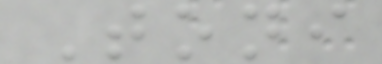Toni
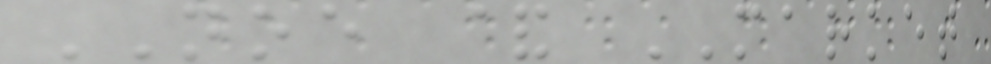NOE & MARKET
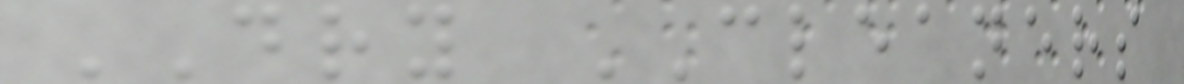DRY CLEANERS
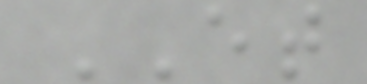ET
